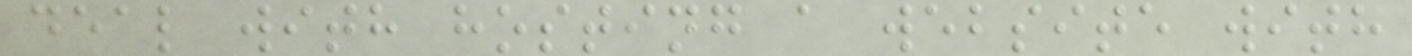deal with hosting a website with
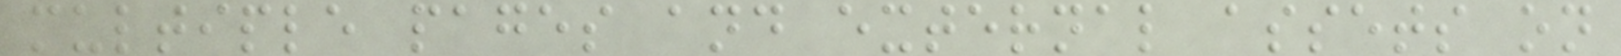multiple pages and external assets on
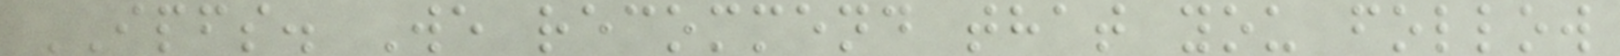IPFS. We recommend that you follow
